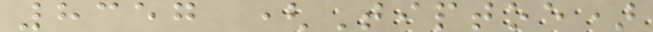8357 (Tiptoe)
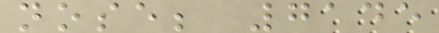nose; 7145
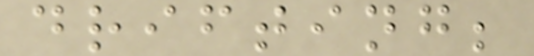drifting;
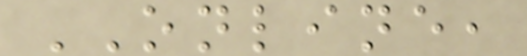ONLINE,
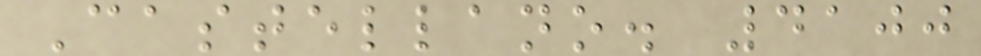Castellano. 4100
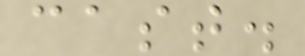cast.
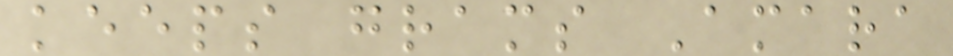keeps grams Amara
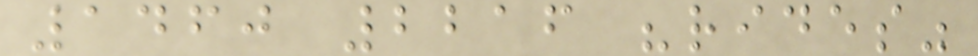1460 2216 "rides"
